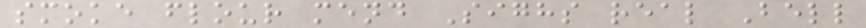smoke flour mend Sighs real Bell
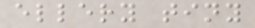ellery tiny
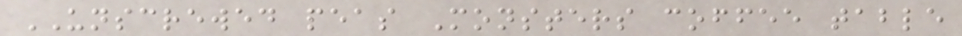UNSCREWED peas Monsters coffee table
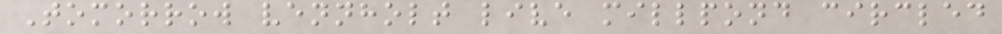Tomorrow vennholt live millpond circled
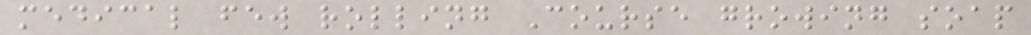medical few rolling Course growing soap
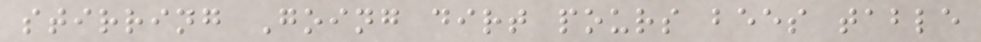stirring Going dirt pours bees table
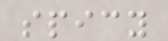spicy
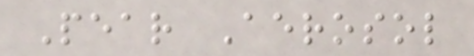Pear Aerosol
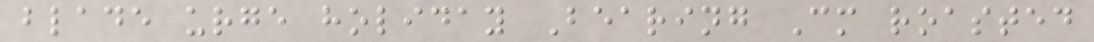blade urge holiday Bearing Cm roasted
